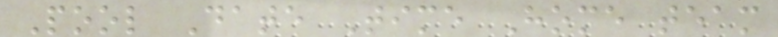Pool Date Time Home team
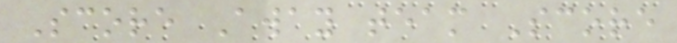Score Away team Score
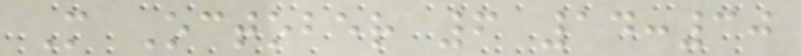M October 6 14:30
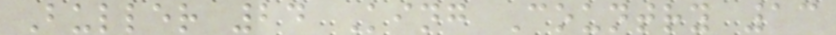Buller 24 King Country 13
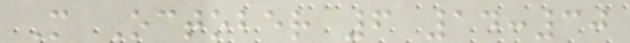M October 6 14:30
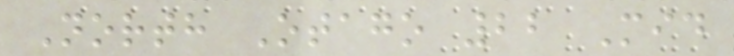North Otago 22 Mid
